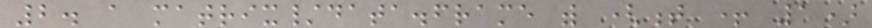2. a matrix/data.frame with (t + 1)
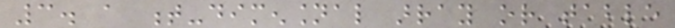3. a t-dimensional array or table
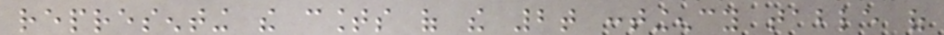representing the counts of the 2t contingency table of
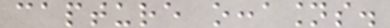capture occasions.
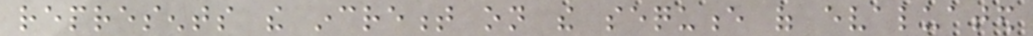represents the increment on the sequence of evaluated
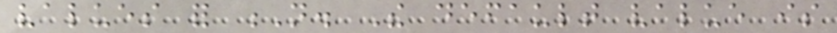values for N. The default value is
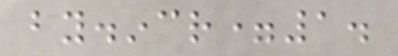by.incr=1.
